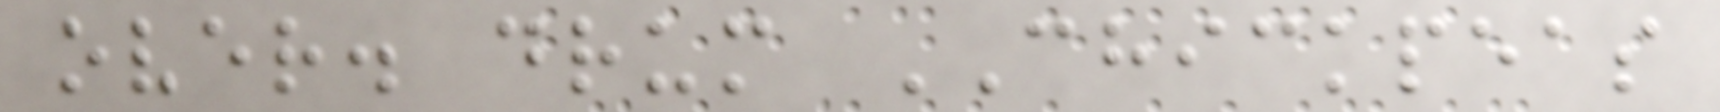over. drum CHICKPEAS
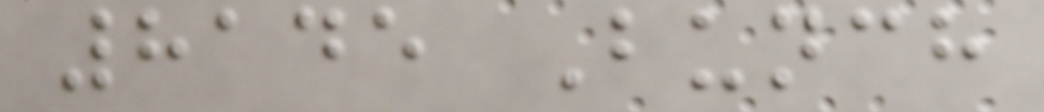8145 Bunch
